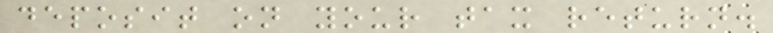deposit on your tax return.
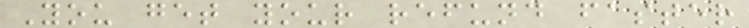You get your refund faster
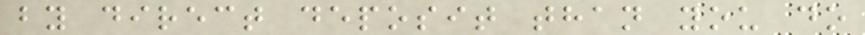by direct deposit than you do
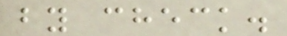by check.
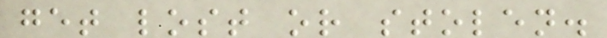get lost or stolen.
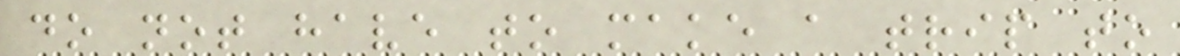do not have to make a trip to
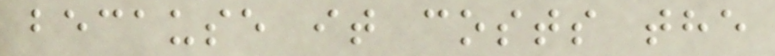because it costs the
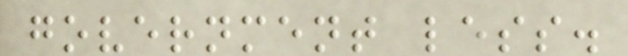government less.
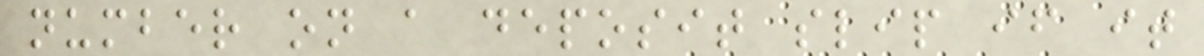number on a deposit slip if it
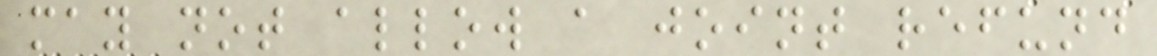may not allow a joint refund
